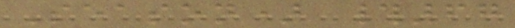Season) #67
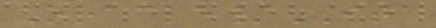Oracle/ITA
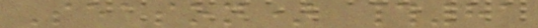Season) #81
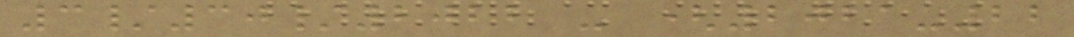3/30/2022 - (2021-22
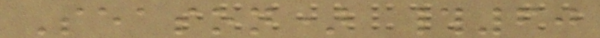Season) #60
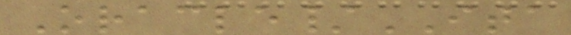Oracle/ITA
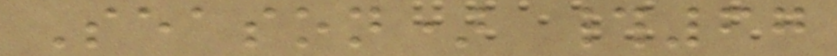Season) #67
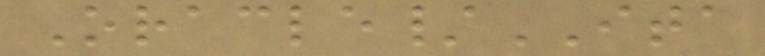Oracle/ITA
